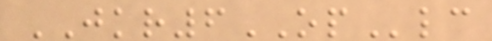JKR6OPlc
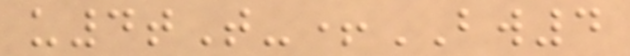u4tT-+BW4
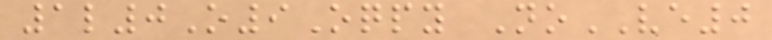1l0O9Oqpy NoVE0
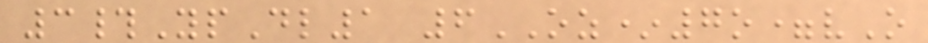3#YpDl1 6OZ*7o=vO
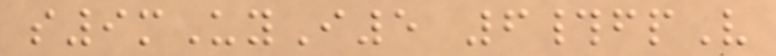s9mUyI5 6#fpV
